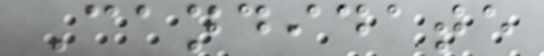Candidate
